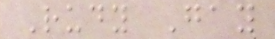Rudy Gay
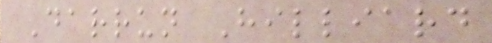Darrun Hilliard
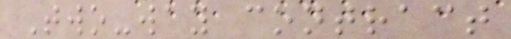Two-way contract
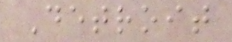Detroit
